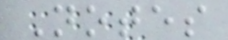Notes
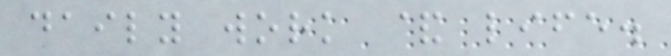daily work & life.
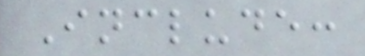Include:
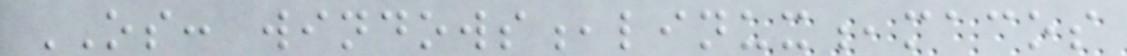OS: windows,linux,macos
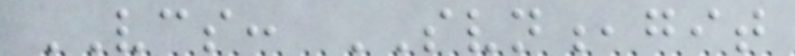VCS: SVN,git
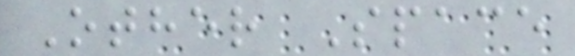Other Space
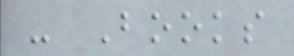- Books
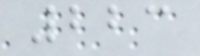223
